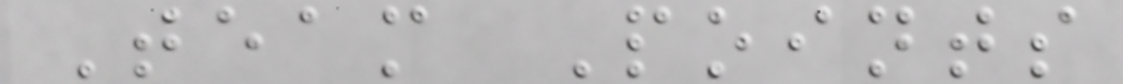Team Points
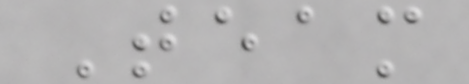Team
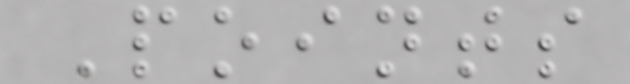Points
